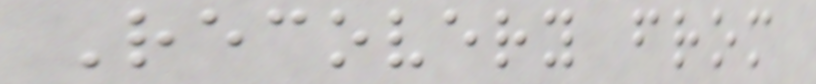Recovery from
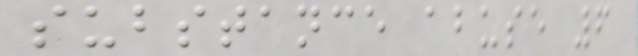substance abuse 6
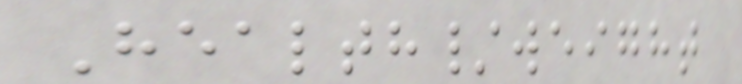Health/weight
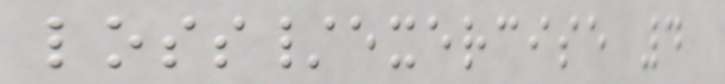loss/exercise 4
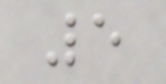5
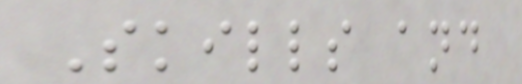Skills and
